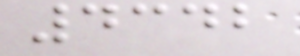4342
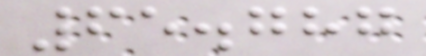65.787
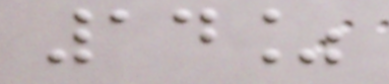14%
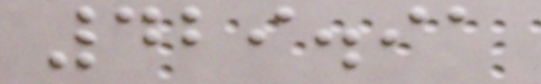429.91
